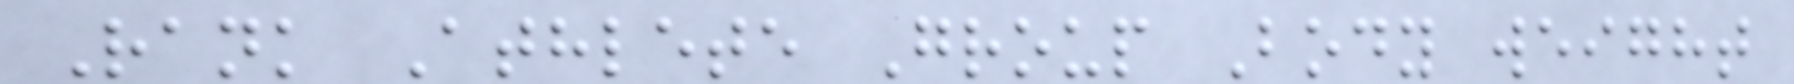Rank Athlete Group Body weight
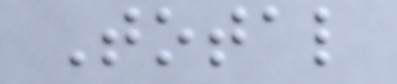Total
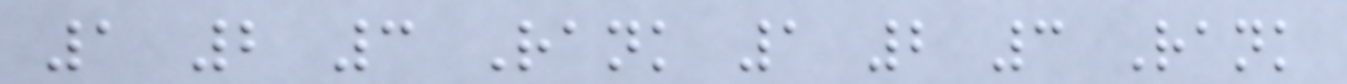1 2 3 Rank 1 2 3 Rank
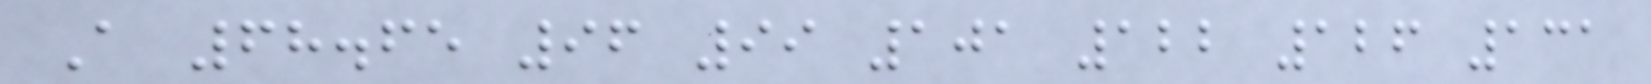A 68.65 96 99 101 122 126 131
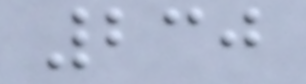230
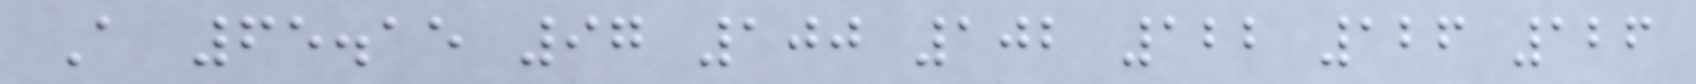A 65.15 97 100 102 122 126 126
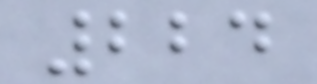224
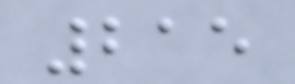215
